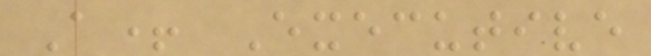A+ Executive
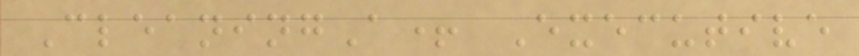CleaningA+ Executive
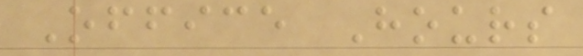Office Hours
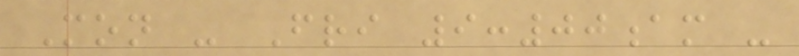Mon - Fri 9:00am -
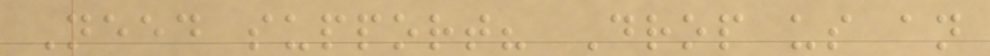Need support? Drop us an
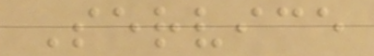Service
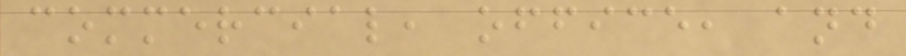commercial, office, and
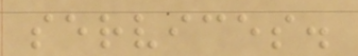services.
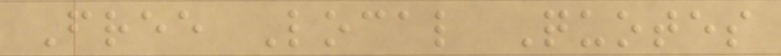Free Local Quotes
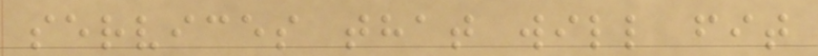services that will fit
